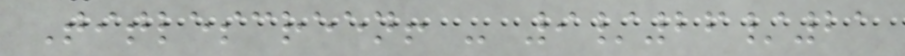Titlescreen! - 9/26/21
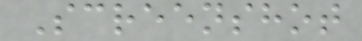Screenshot
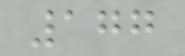177
